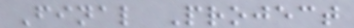Final Project
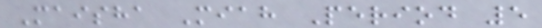Maisha Miah Period 5
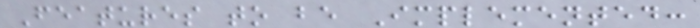Features to be Implemented:
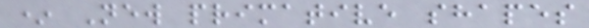* New primative shapes
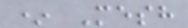* Mesh
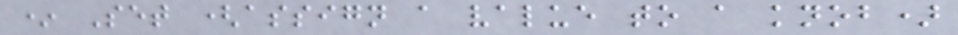* Set (assign a value to a knob)
